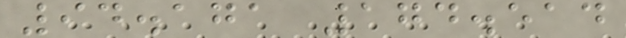94.171 174.514
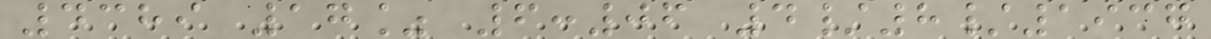4389 17% 6:06 4/8/1937
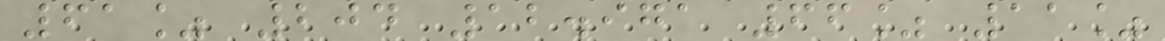61% 204 12.971 66% 11%
